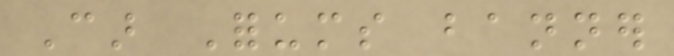Car Forums banner
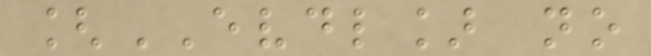[EVDL] no
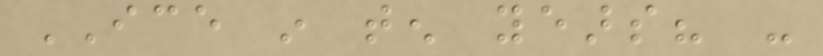ICE in ten years? -
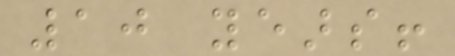10 years!
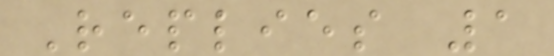Replies 1
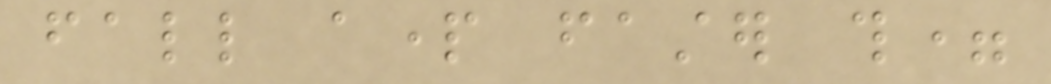fall apart faster th=
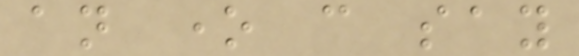an one can say
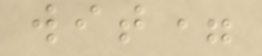wit=
